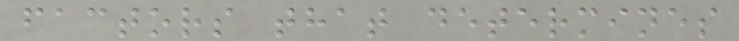factors that determines
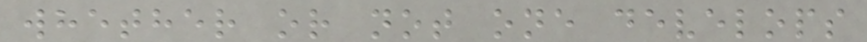whether or not one develops
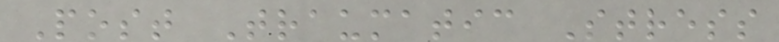Post Traumatic Stress
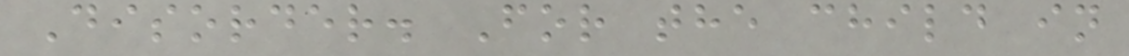Disorder. For the child in
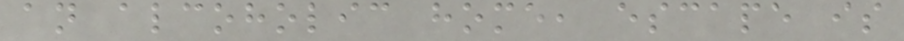an alcoholic home, escape is
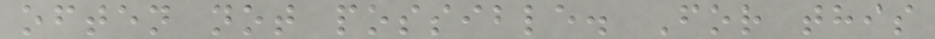often not possible. For this
